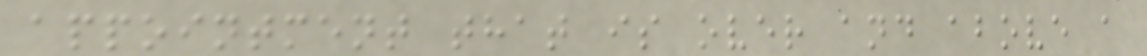appointment that is over and above a
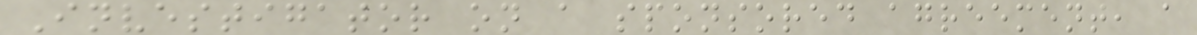Investigator on a sponsored agreement, a
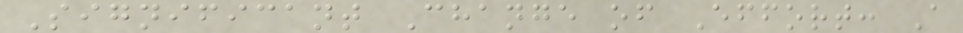Significant Change of Effort: A
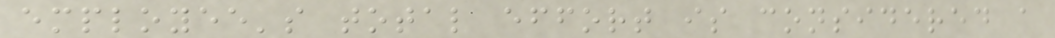employee's total effort is considered a
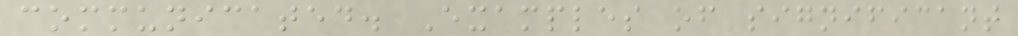communicated. Examples of significant
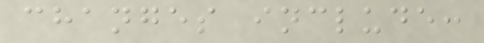changes include:
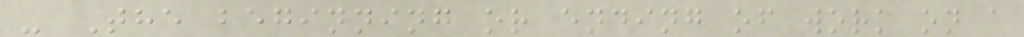- The beginning or ending of work on a
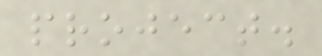project.
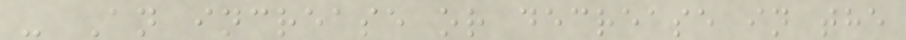- An increase or decrease in the
